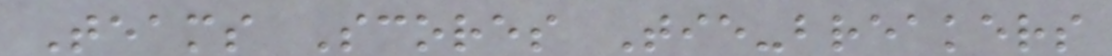Teams Scores Tie-breakers
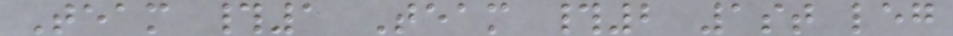Team #1 Team #2 1st leg
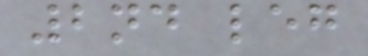2nd leg
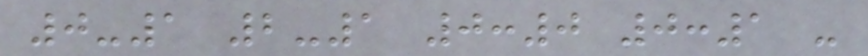0-1 2-1 0:0 0:1 -
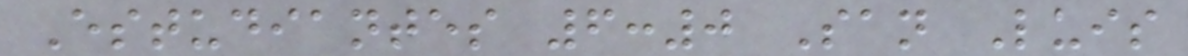Estudiantes 6:0 San Luis
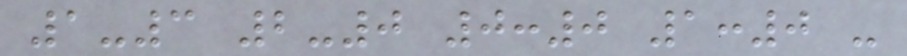1-3 2-0 0:0 1:0 -
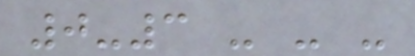0-3 - - -
